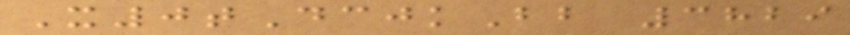X0tDcjkBb 3829
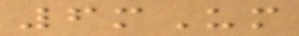6mUm
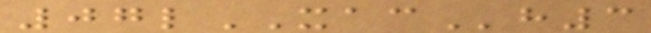07lXACh3
